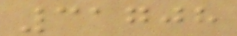31708
